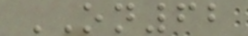ON62
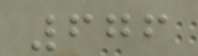676
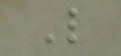L
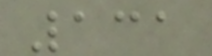131
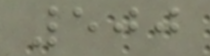500
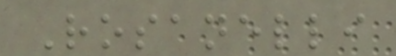Rosanelli
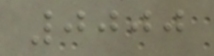0000
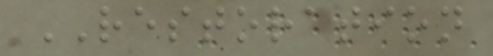RESTORATION
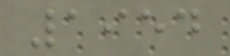1954
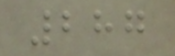287
